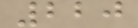220
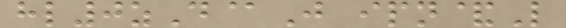hl0zD@J ipn&L
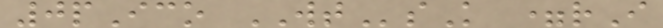0pIco WTsK =rI
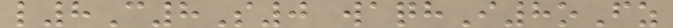l8C8S0 waqhI8oFz
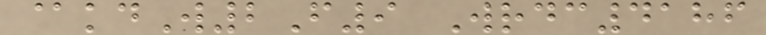@kdW2F9 Wrdc4186
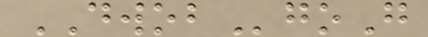DWOBgoG
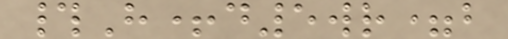#H+d5wr=b
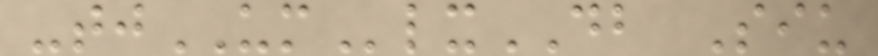-tjUMlxDB Siu
